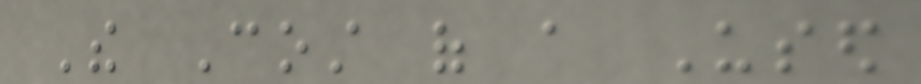The Cost of a Used
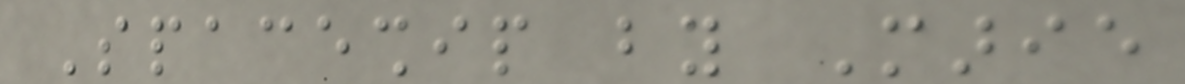Spaceship by Marie
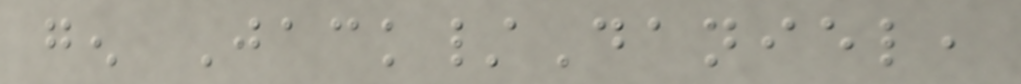gen Jack/Daniel,
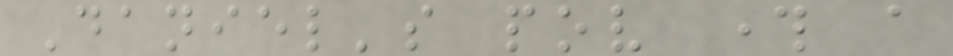Daniel's pov through a
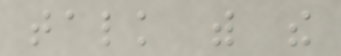talk with the
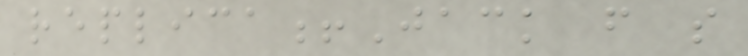replica!Jack from so
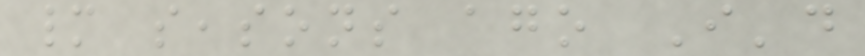many seasons ago I'd
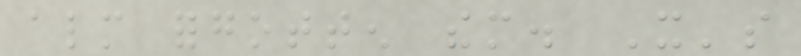almost forgotten them. It's
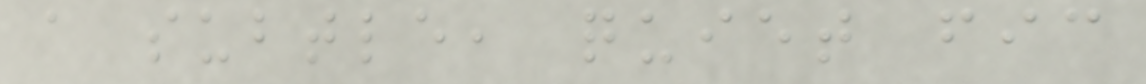a subtle, quiet fic
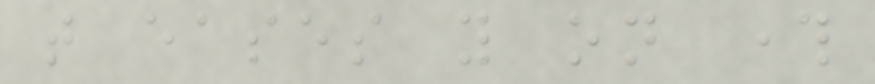that eases you on through
